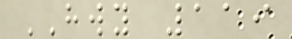HWY 119
